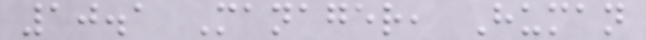10.1 Manager, Human
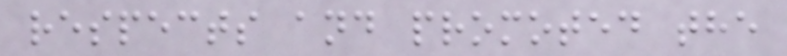respects and promoted the
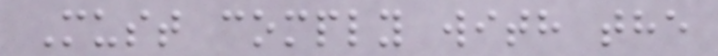Must comply with the
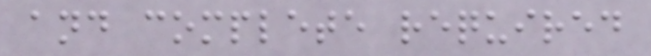and complete required
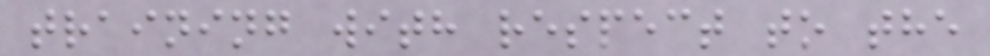training with respect to the
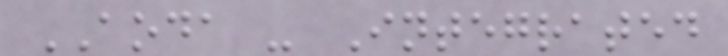AODA - Integrated
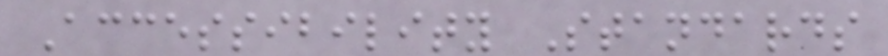Accessibility Standards
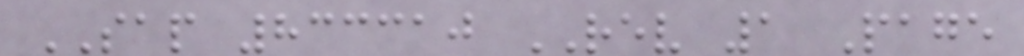SAP 833310 REV 1 Page
